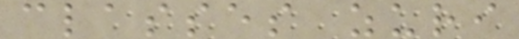classes zuri
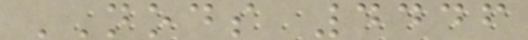NODS 4446
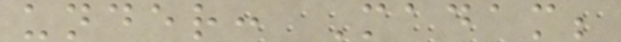under: Madam;
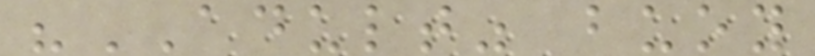"ADULT" buoy
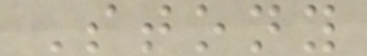Stony
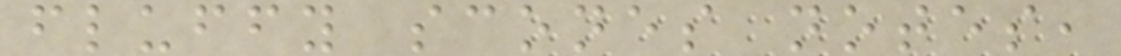fluffy scones notes,
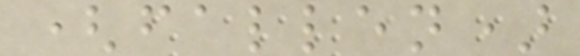(fallen)
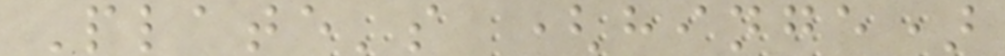Plate's (hinge)
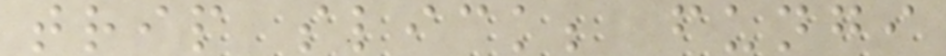trip slick; fungi
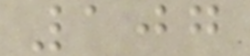107
